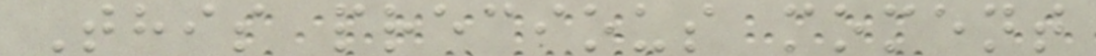This precious moment
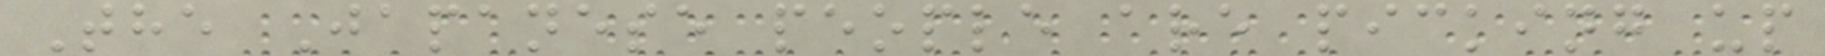The Japanese people are picking up
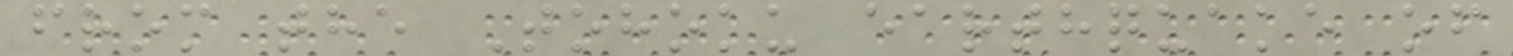from the Tohoku earthquake of
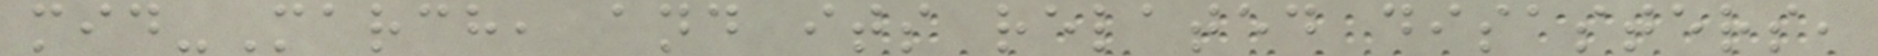mid-March, and its related disasters,
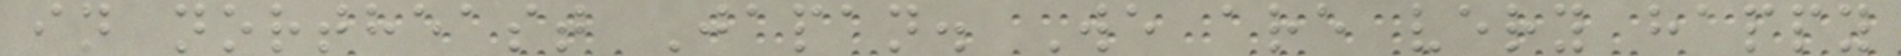in northeast Japan. We are very happy
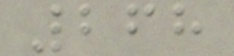268
